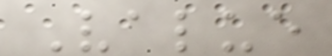Value
